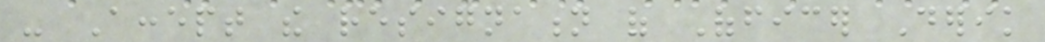- Accept the resignation of Officer Derik
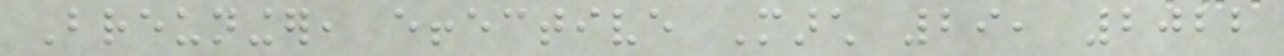Breuninger, effective March 29, 2022
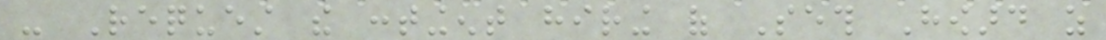- Request the contingent hiring of Seth Howard as
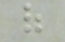of
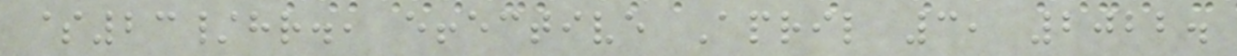$23/hr., effective April 3, 2022.
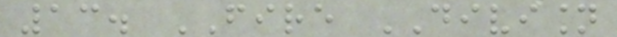13. FIRE DIVISION
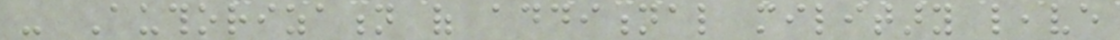- Authorization of additional military leave
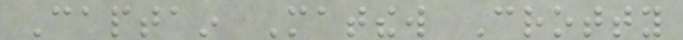Captain Matthew Crotty
